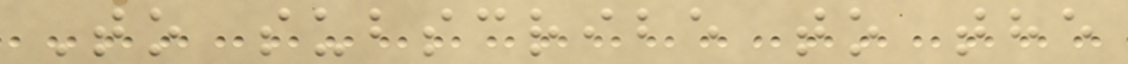To subscribe to the
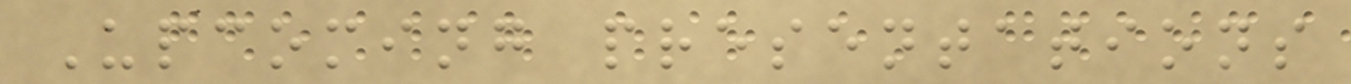Upcoming presentations
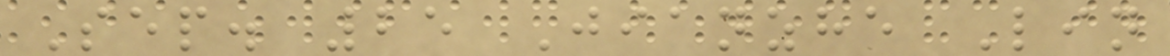Sep. 25 Jianzhe Lin
